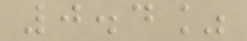0.4%
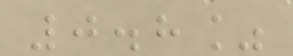0.8%
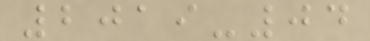2019-04
